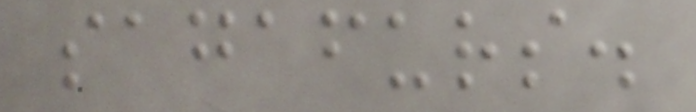sagafurs.
